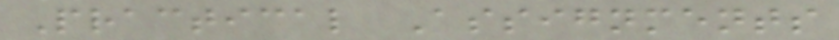Practical Assignments
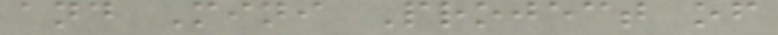and Mini Project of
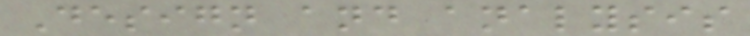Design and analysis
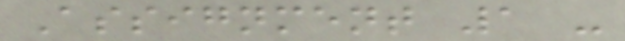Assignment 1 -
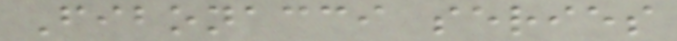Fibonacci series
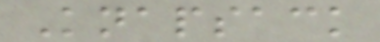Knapsack
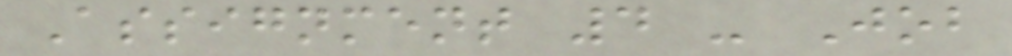Assignment 4 - Job
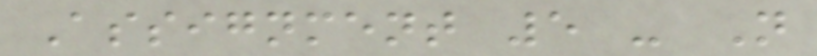Assignment 5 - N
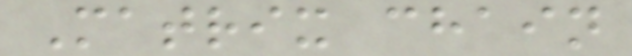Matrix chain
